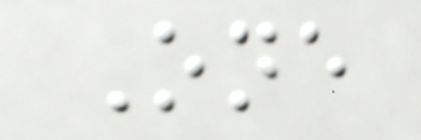One
